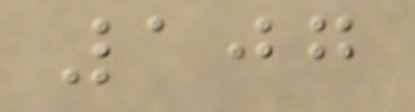107
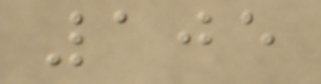105
